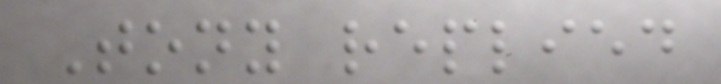Tony replied
